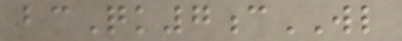bcQk7cWL
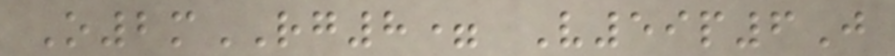O2mRG8= V59p6J
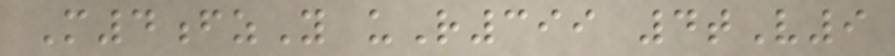M4fzY uR399 4tV9
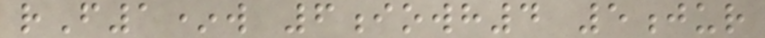rF1*w 6iowh4 5jur
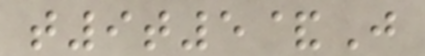t9t5&J
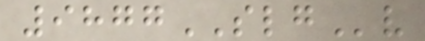9877SLGv
